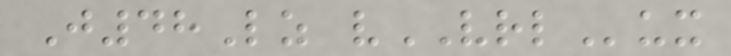J48Lz vVRLux
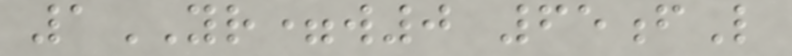1YR=w0 65fL
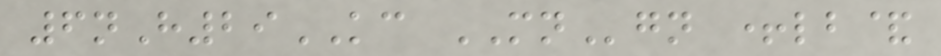6nH29KC MNgn +lb&
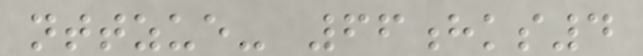nttzue- 66hks4
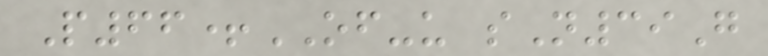P66+OF-u sN39G
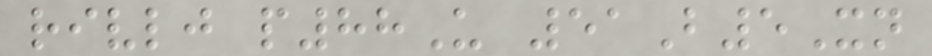rivlj p88U 51B5Xn
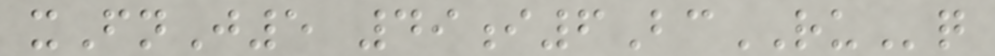xFnJ5 49i6BcRUq
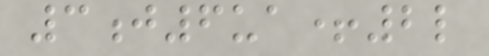3j6ua+2l
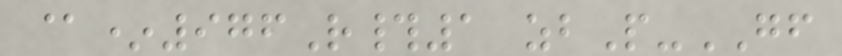@*976R#1 zbP-GF
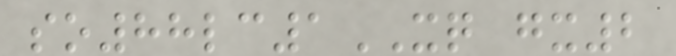so88lc1XQ gx2
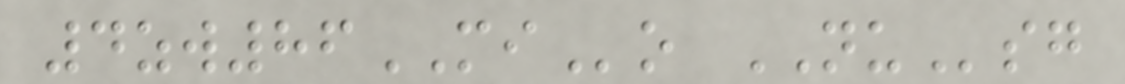4zw86MIo NUsg
